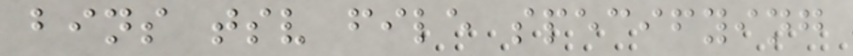bins tsv file specifying
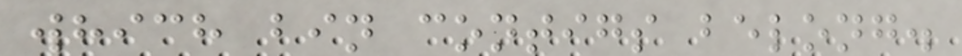which bin contigs belong.
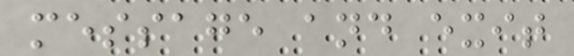message and exit
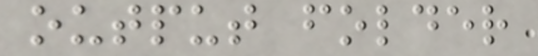output folder
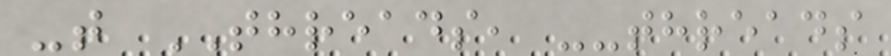-t THREADS, --threads
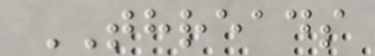THREADS
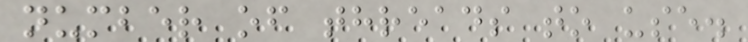number of threads to use.
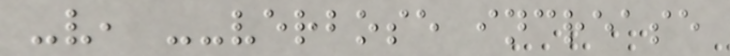-v, --verbose increase
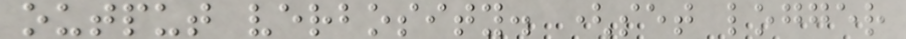output verbosity. (set logger
